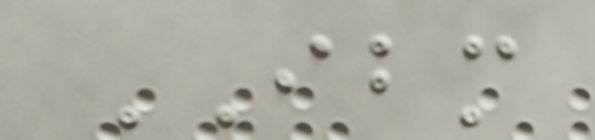IBM
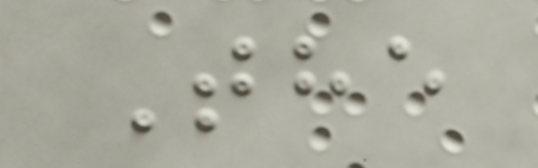The
